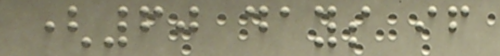(60 days if
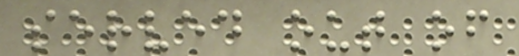served out of
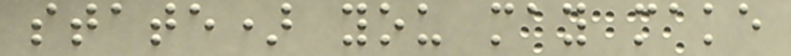state) you may make
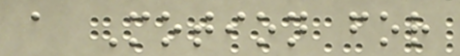a Motion for
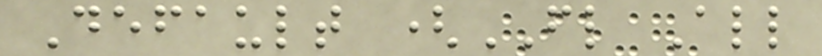Default (FL All
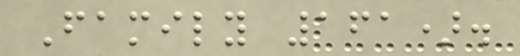Family 161).
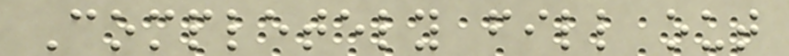Completely fill out
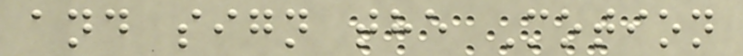and sign the Motion
